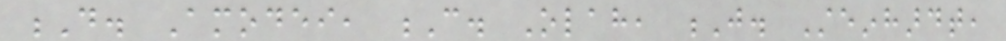D. Amodei, C. Olah, J. Steinhardt,
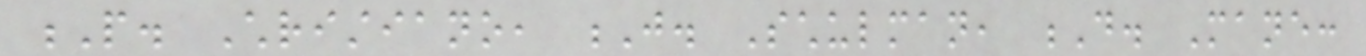P. Christiano, J. Schulman, D. Mane:
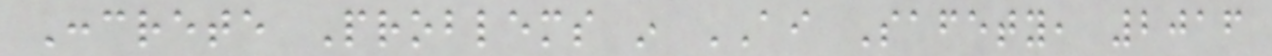Concrete Problems in AI Safety, 2016
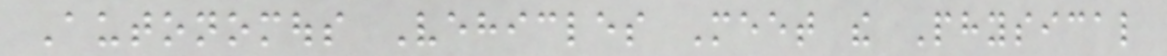Autonomous Vehicles Meet the Physical
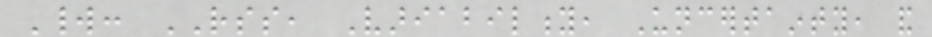World: RSS, Variability, Uncertainty, and
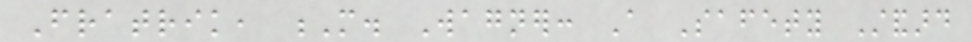Fratrik, M. Wagner: A Safety Standard
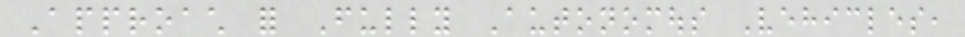Approach for Fully Autonomous Vehicles,
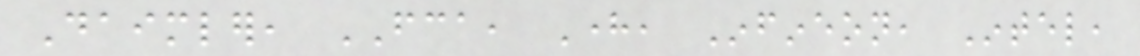Daimler, FCA, Here, Infineon, Intel,
